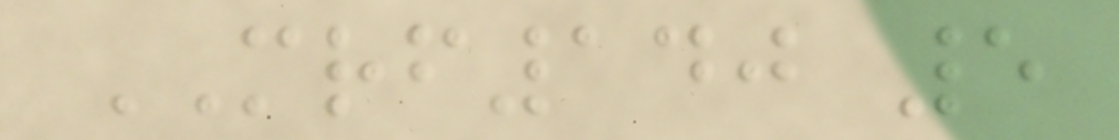MRF140 5
